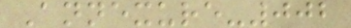Annexure-002
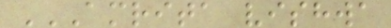AMRITA VISHWA
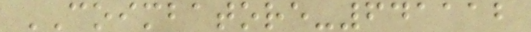COIMBATORE-641112
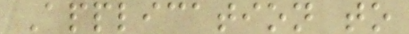Application to
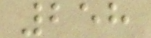258
